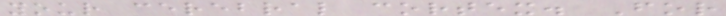your cerebral cortex. For
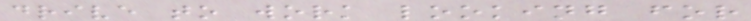drive to work looking for
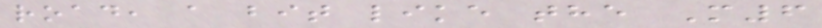road, a bit like the M6
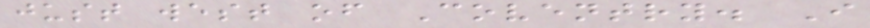just west of Coventry. I
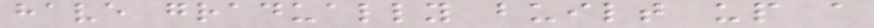have gradually built up a
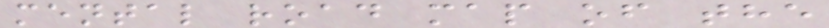mental road map of the
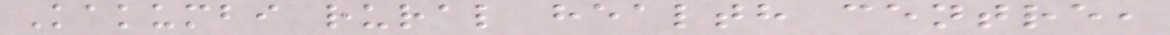Kakumbi rural health centre,
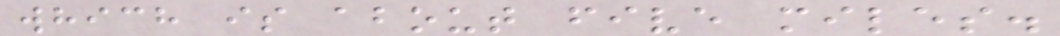which is about five miles.
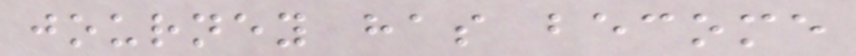journey has become
